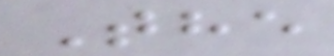The
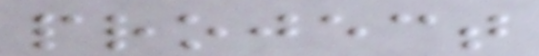project
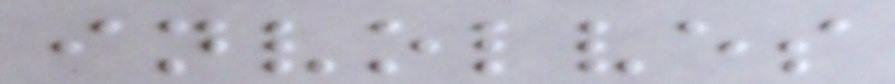involves
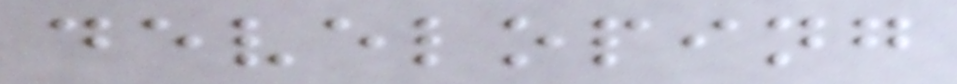developing
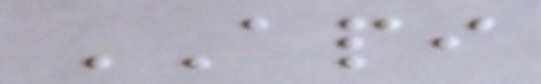API
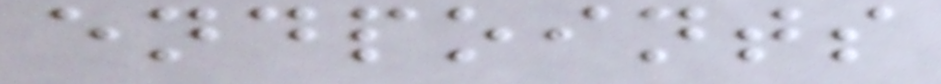endpoints
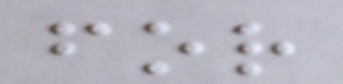for
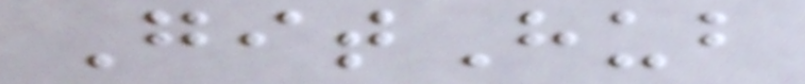GitHub
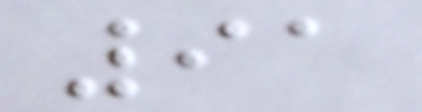91
